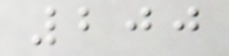200
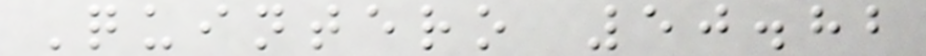Quintero 50.82
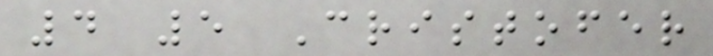4 5 Cristofer
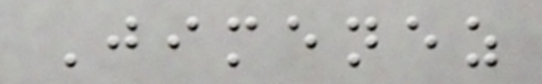Jimenez
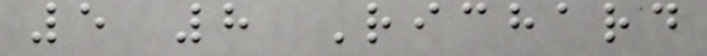5 8 Richard
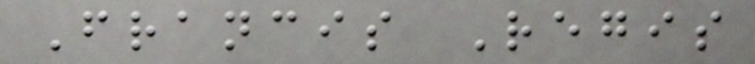Francis Regis
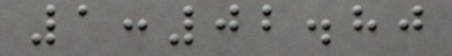1:02.80
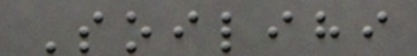Soilihi
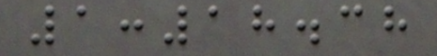1:18.38
